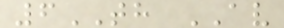6TH AV
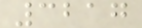3217
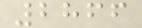2866
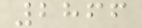2866
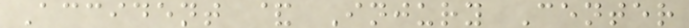Accident & Injury Center
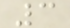3
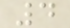4
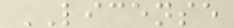LICENSE
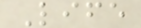Life
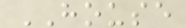HOUSE
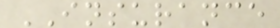INSURANCE
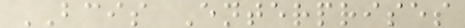BCIS Enterprises
